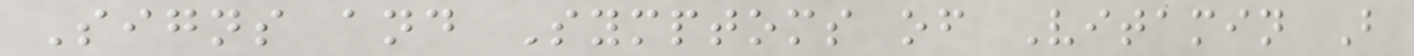Signs and Symptoms of Vitamin B
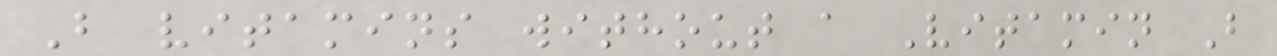B vitamins without a Vitamin B
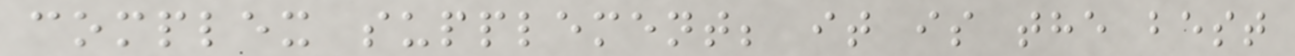complex supplement; it is the best
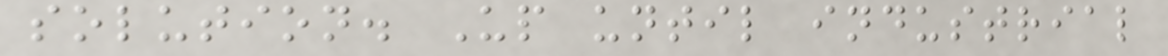solution. Up until industrial
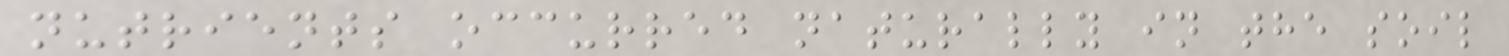nutrients occurred naturally in the soil
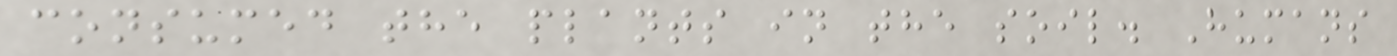consumed the plants in the soil. Humans
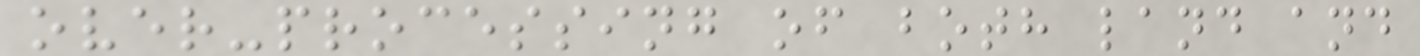over-processing of both land and
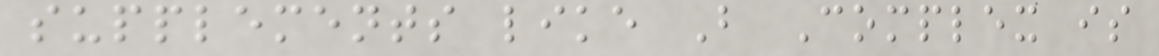supplements like B Complex is
